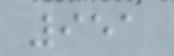951
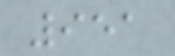951
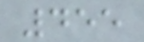455
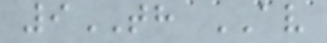9TH AV
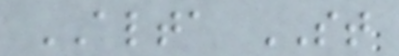ALTA ST
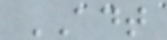ADT
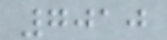7010
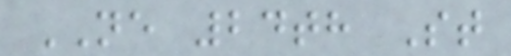NE 24th St
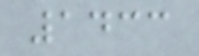1433
